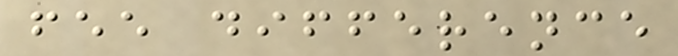fee difference
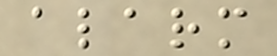alarm
